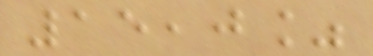15,0%
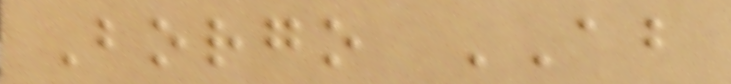Borgo AB
